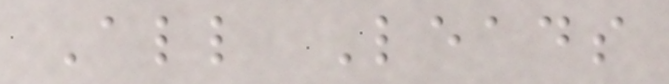All Leads
